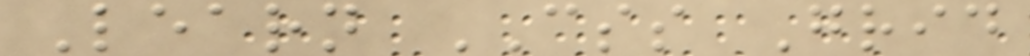Learn CSS Grid
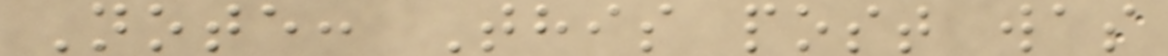Note: This post was
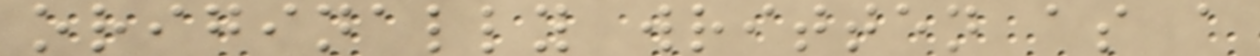originally written as a
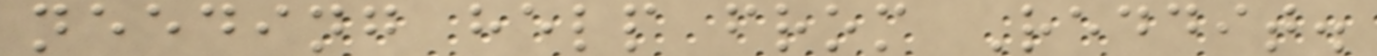needing help from Reddit.
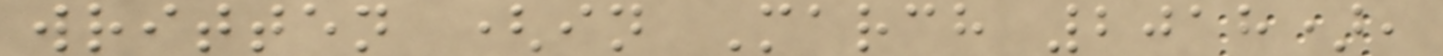written (in March 2018),
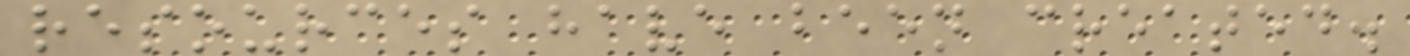resources have been created.
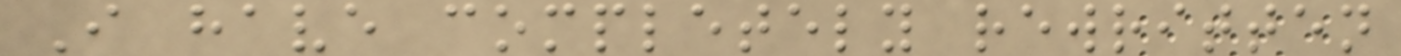I have completely rewritten
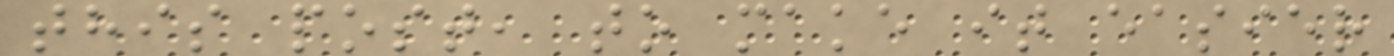this post, to make it easier
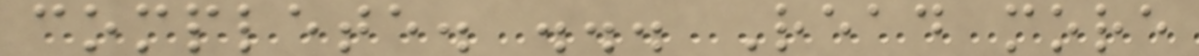complete. ... Read more
